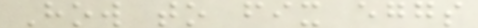How to fix eggs
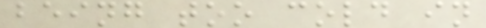being too cold in
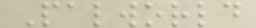Palworld
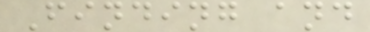Finding and
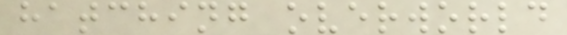hatching overworld
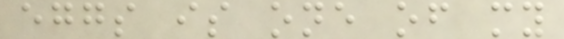eggs is one of my
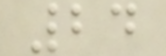24
